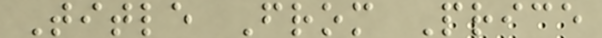Title From Price
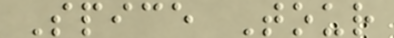Spice Tour
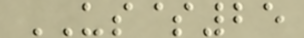US$25
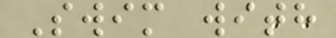Swim with
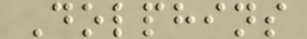Dolphins
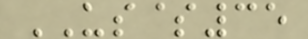US$35
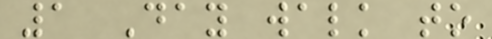1 Day walk to
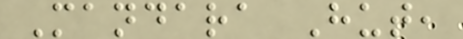Mandara Hut,
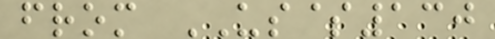from US$130
